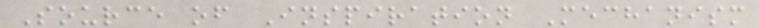Source of Inspiration Mechanism
